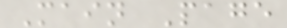Main Page
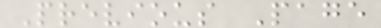Previous Page
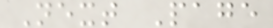Next Page
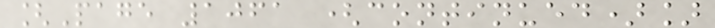[Page 1061 (continued)]
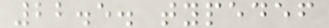22.5. typedef
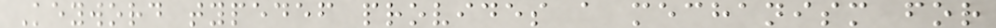Keyword typedef provides a mechanism for
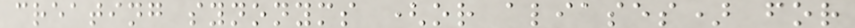creating synonyms (or aliases) for
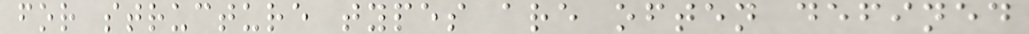for structure types are often defined
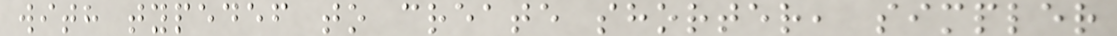with typedef to create shorter, simpler
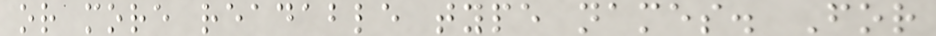or more readable type names. For
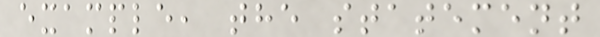example, the statement
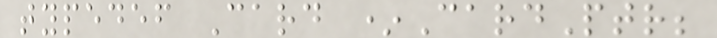typedef Card *CardPtr;
